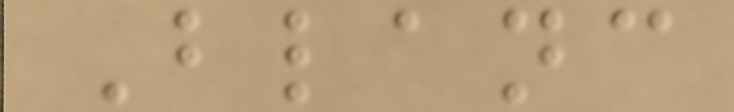Blanc
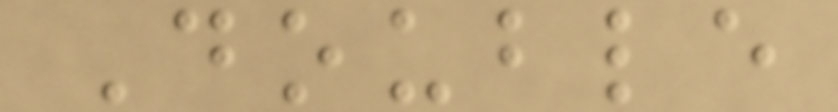Double
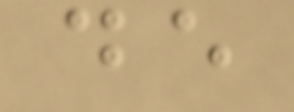de
